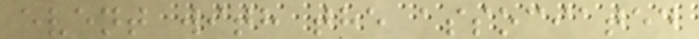event with the associated
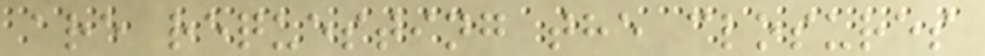are requesting the closures
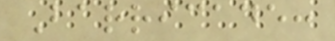Barricade:
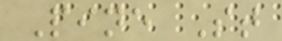Pine St
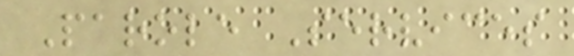Parole Services
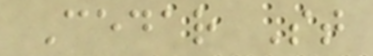Cedar St
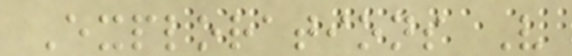Explorations V
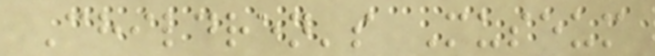Children's Museum
